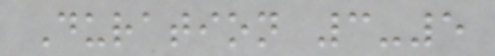Duration 3-5
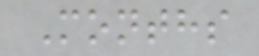Months
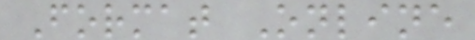Format Online
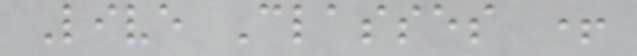Live Classes +
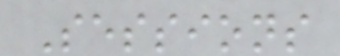Sessions
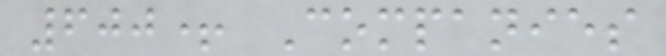600+ Companies
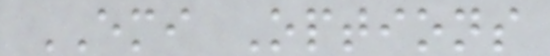EMI Options
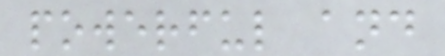powerful and
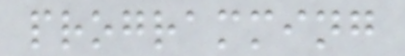programming
